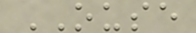OUSE
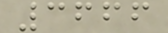3666
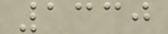1330
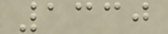1330
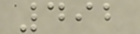492
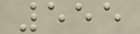555
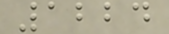1224
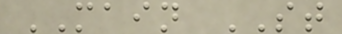MAIN ST
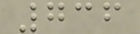736
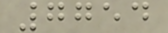7754
